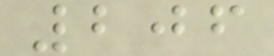206
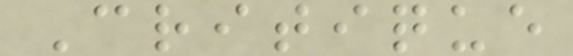Critique
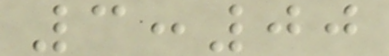3:00
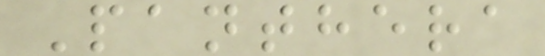Panthera
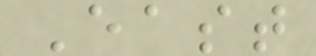East
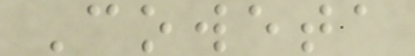Coweta
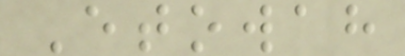Etowah
